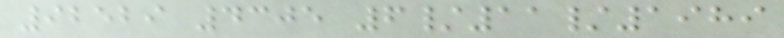92529 4305 6/11/1989
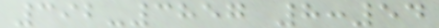392-3857 8:54
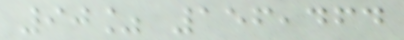90% 156,464
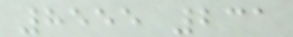8555 231
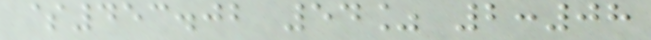$453.02 54% 2:08
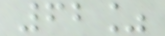62%
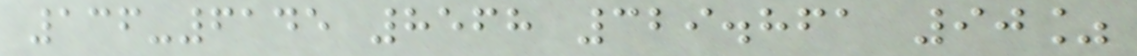136-6145 8568 329.861 90%
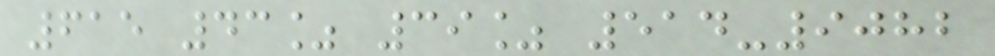615 43% 39% 514-9082
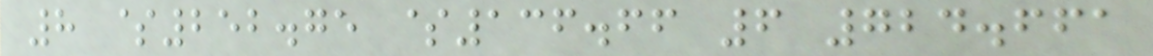8 $252.75 $136.66 6 724.661
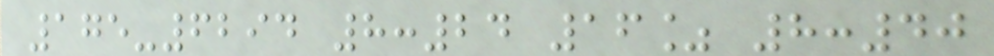175-6294 8:24 16% 8:40
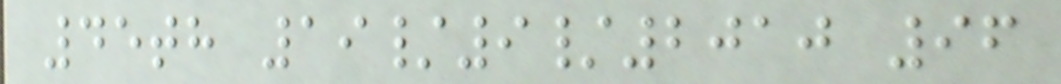45th 19/9/2010 96
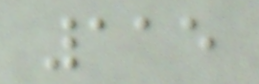115
